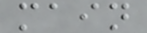main
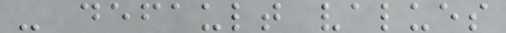- default values
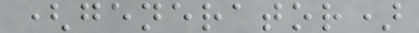(generator)
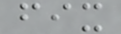fix
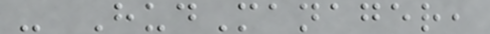- HudManager,
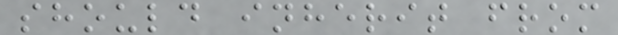should inherit from
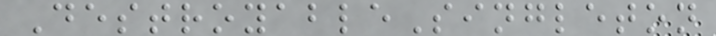DestroyableSingleton
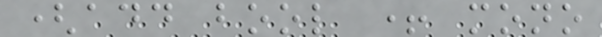(add bool + mono
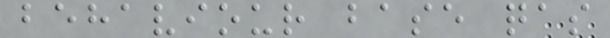behaviour base qas
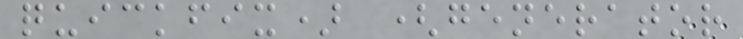quickfix) (generator
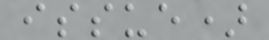issue)
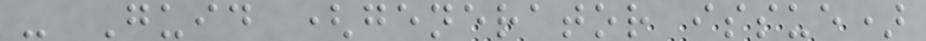- Guid (generator issue)
